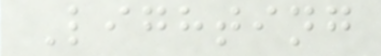Lighting
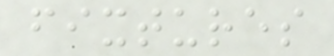fixtures
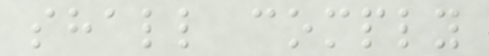shall comply
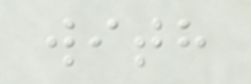with
